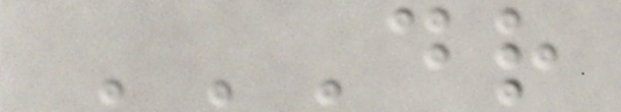DR
